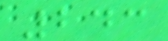243
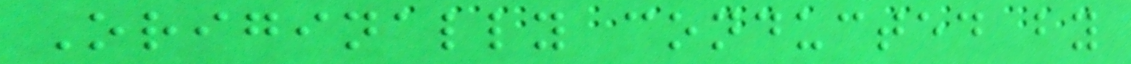Originally conducted by
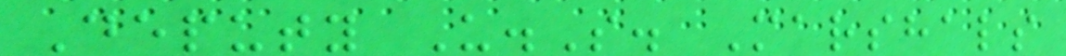Deputy U.S. Marshals
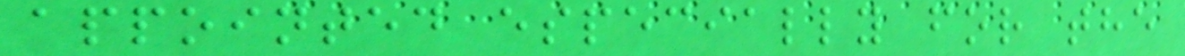appointed especially for the
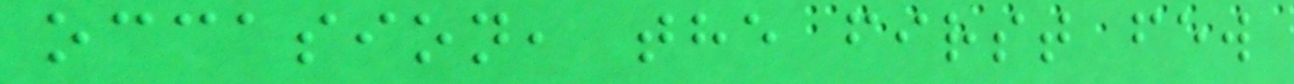occasion, the first few
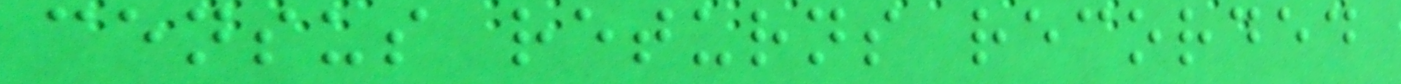census returns recorded
